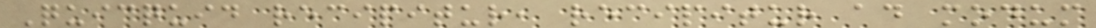Quicquid recipitur, recipitur ad modum
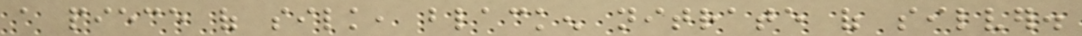a piece of silk, blacken nitrate of silver.
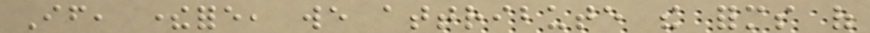If, therefore, we attribute the forms of
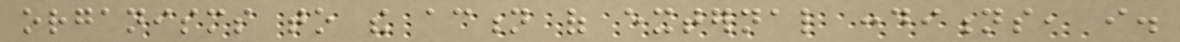organisms to the action of external conditions, i.
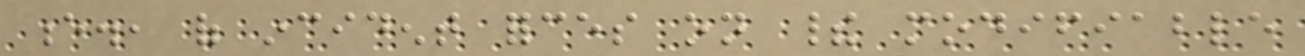e., of incident forces on their modifiable
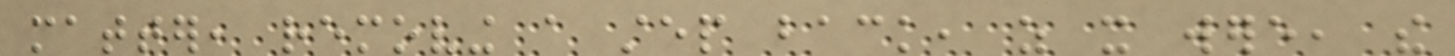matter, removing a step back, as it were, the
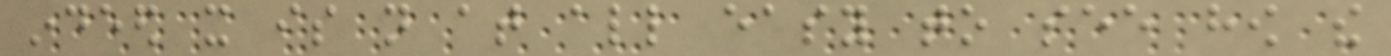indeed it is not at all easy to see how the
